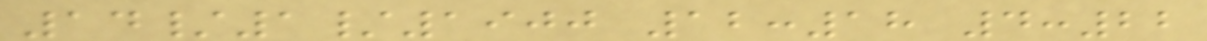14/1/1900 12:18 4:22
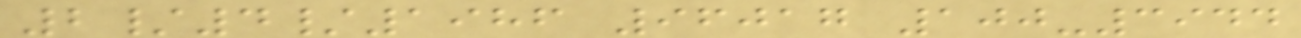2/4/1986 96017 100-3944
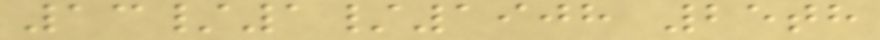13/1/1908 25th
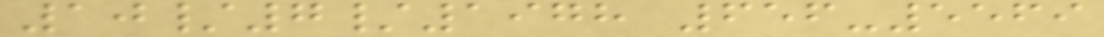10/7/1978 656-5569
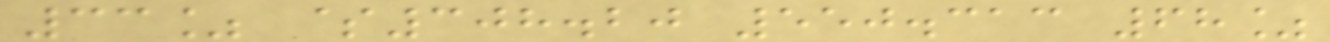33% $308.20 550.313 68%
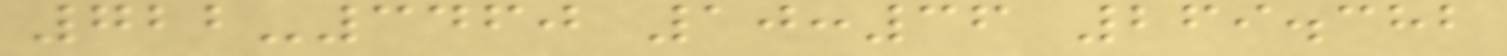722-3460 10:36 269.382
